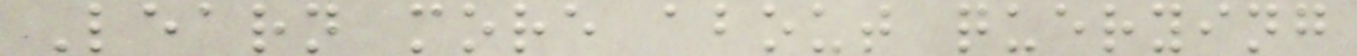Learn more about querying
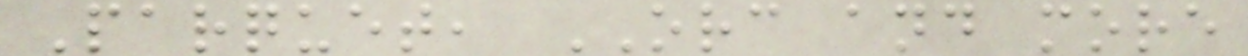Parquet, ORC and more
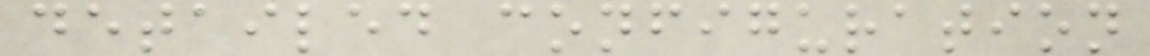detailed configuration
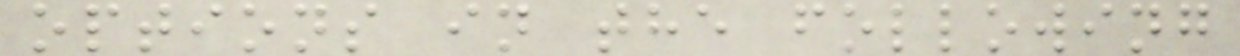options in the following
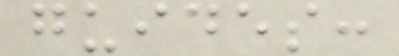guides:
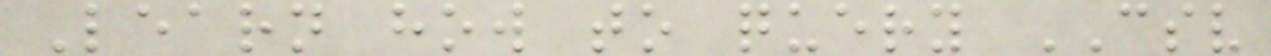Learn how to query CSV
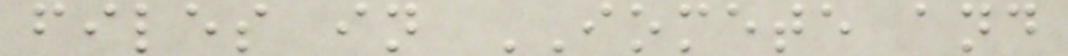files in IOMETE and
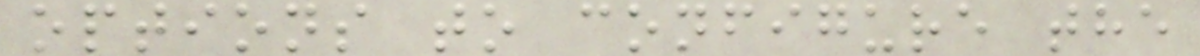options to configure the
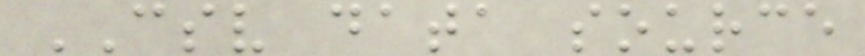CSV data source
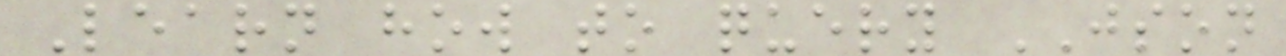Learn how to query JSON
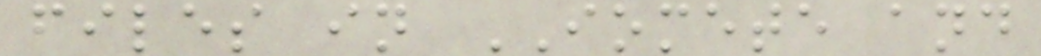files in IOMETE and
